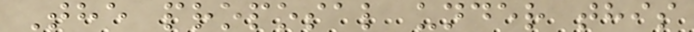The proposal under this
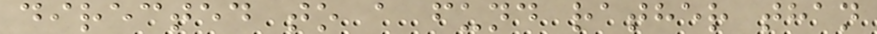directed to a fund rather than
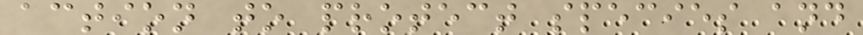action to protect species and
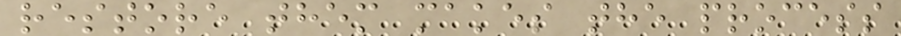restore them makes the process
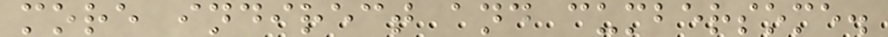more indirect and cumbersome.
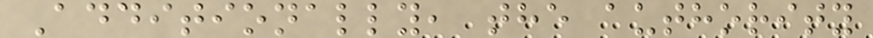Additionally, the authority
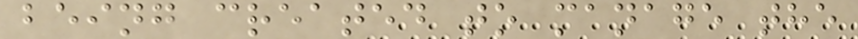being created to manage the
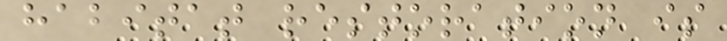habitat restoration is
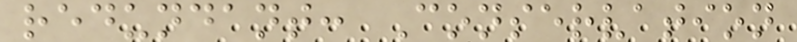redundant: Conservation
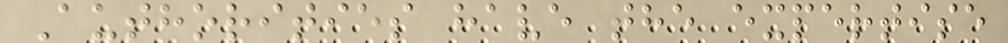Authorities have the expertise
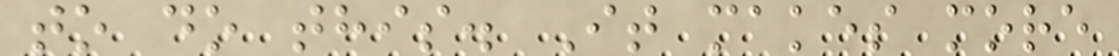to do this. It makes more
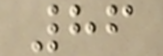86
